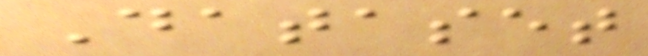Dataset
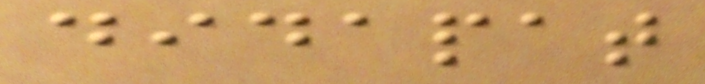didapat
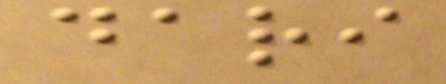dari
